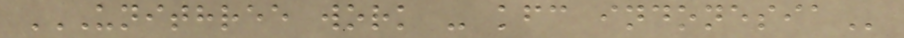UNITHREE WORK - KFC INDONESIA
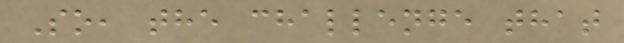So, the challenge that
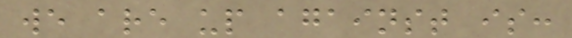we are up against is:
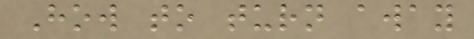How to turn away
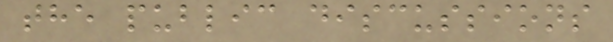the public discussions
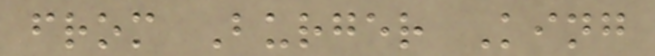from Burger King
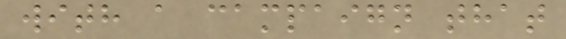with a campaign that
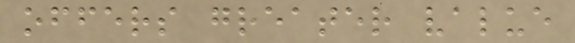offers greater value
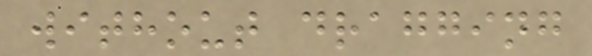without dragging
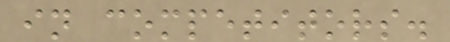in competitors.
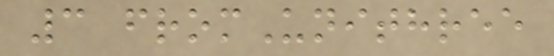3 fromUnithree
